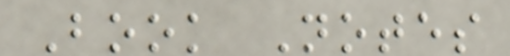Book Notes
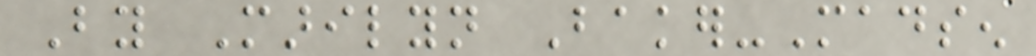By Marilyn Baker-Madsen
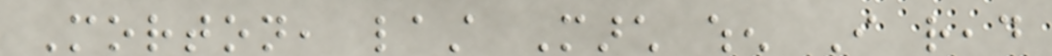Morton, last March when I read
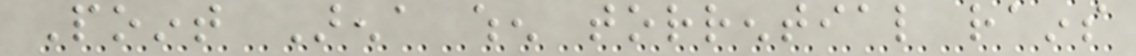Point Arena when torrential rains
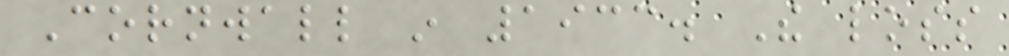Cornwall in 1933. The loss
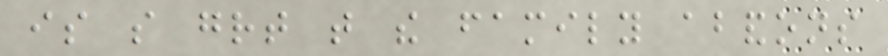is so great that the family abandons
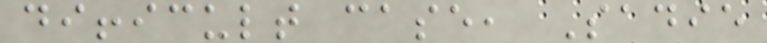difficult case, Sadie
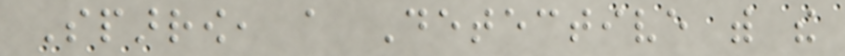Sparrow, a Detective with the
